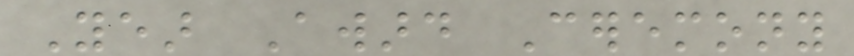Year Award Ceremony
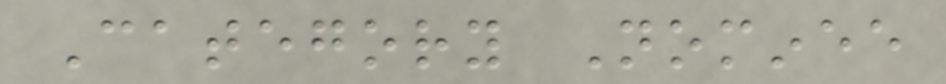Category Nominee
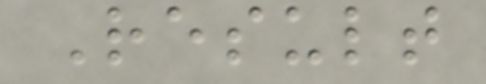Result
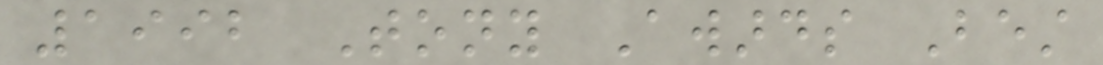1992 Tony Awards Best
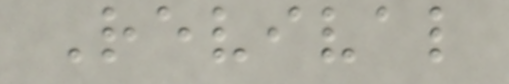Revival
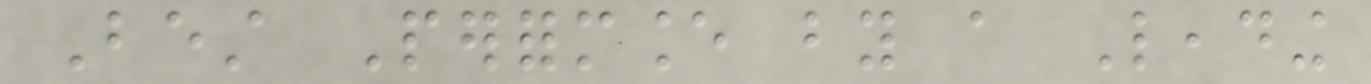Best Performance by a Leading
